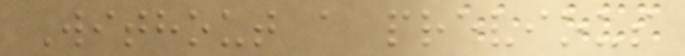Without a previous
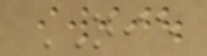NIE
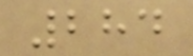284
